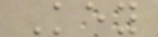Key
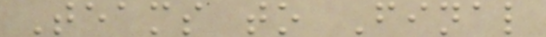Teams to Final
